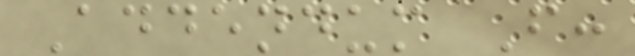Addendum F:
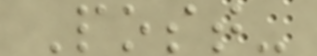Post-
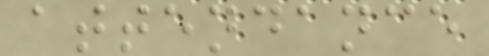attendance
